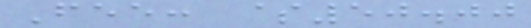Fee: $50.00
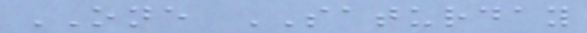ONE SATURDAY
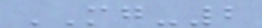MG-2
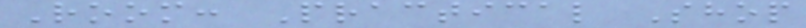Room: Practical Shop
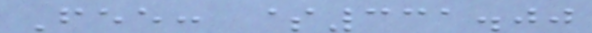Fee: $331.00
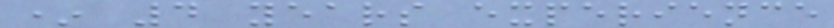* 4 years experience
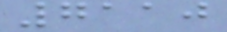7110
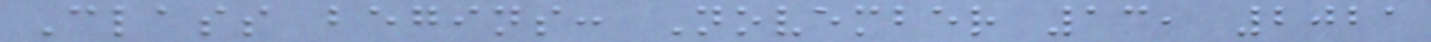Class begins: November 13, 2021
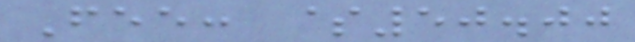Fee: $50.00
